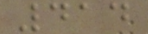414
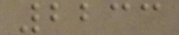2233
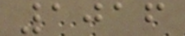1016
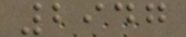2947
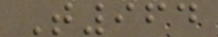T964
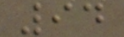94
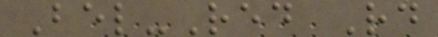Bel-Red Rd
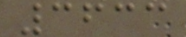3633
